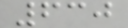630
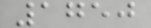1750
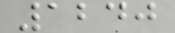1240
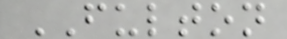FULTON
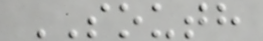SOUTH
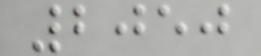2050
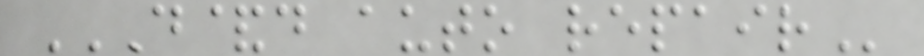D&D AUTO REPAIR
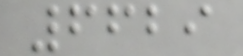6629
